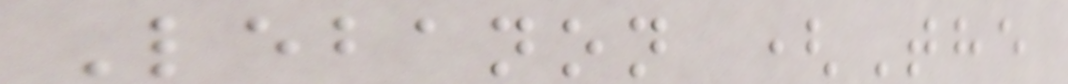Lebanon (The
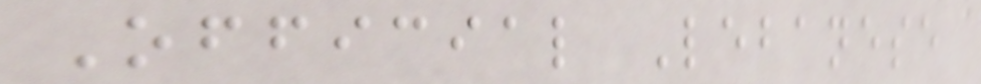Official Lebanese
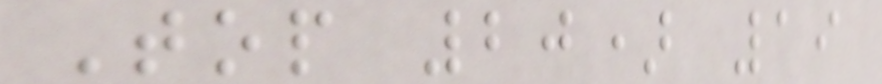Top 20) 19
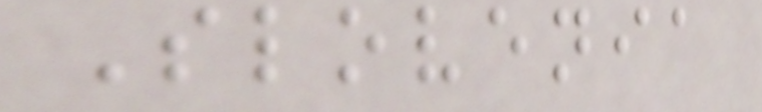Slovenia
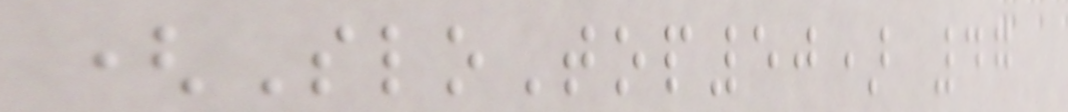(SloTop50) 47
